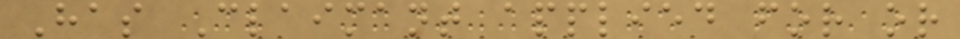Has Claimant applied for or
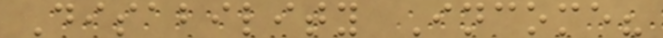Disability Income?
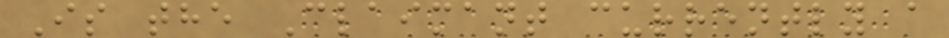Is the Claimant currently a
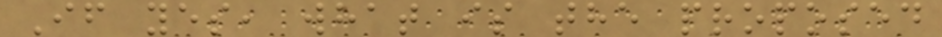If yes, what is the proposed
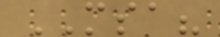MSA?
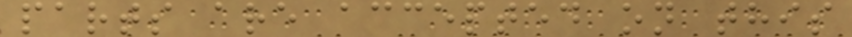parts are accepted on this
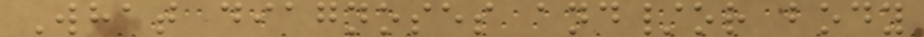What diagnoses and/or body
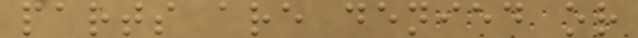parts are denied or
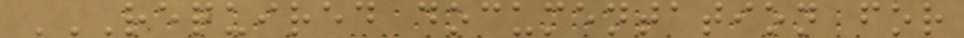REQUIRED DOCUMENTATION FOR
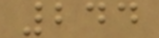244
